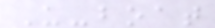U-boat
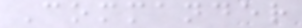Commander
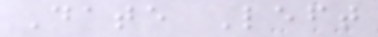Date Left
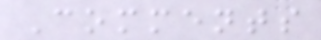Comments
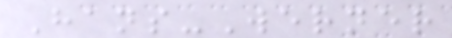Hans-Werner
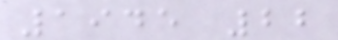1945 22
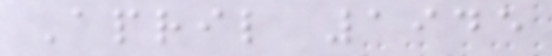April 1945
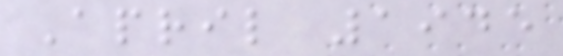April 1945
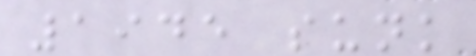1945 sunk
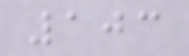103
